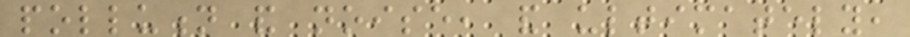pollution and noise, and ultimately,
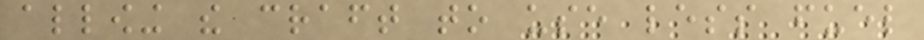allowing the craft to use less fuel
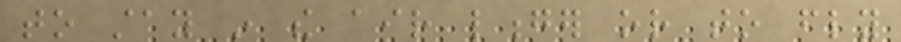to stay in the air longer or to fly
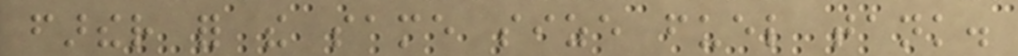farther for the same size fuel tank.
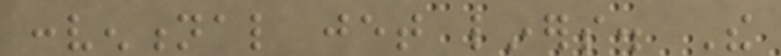conventional jet liners. The
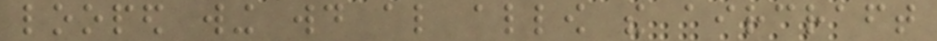looped wing would also allow the aircraft
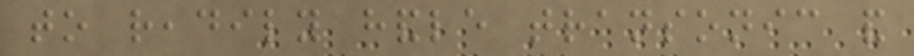to readily handle transonic and
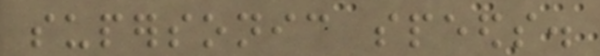supersonic speeds.
